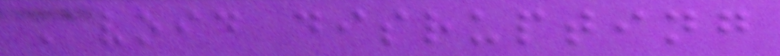Avoid disrupting
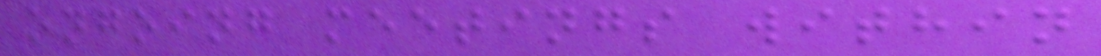ongoing meetings within
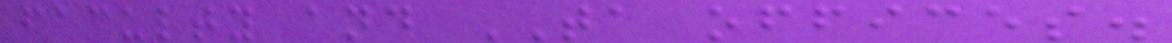faculty and TA offices.
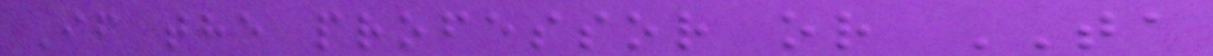If the professor or TA
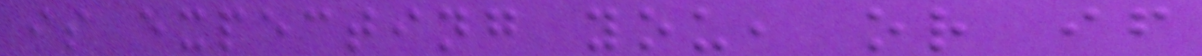is expecting you, or if
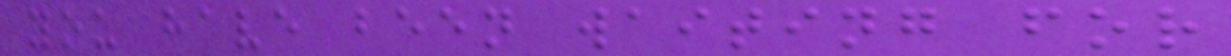you have been waiting for
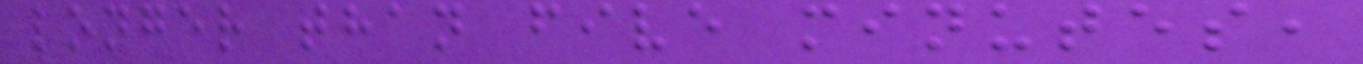longer than five minutes,
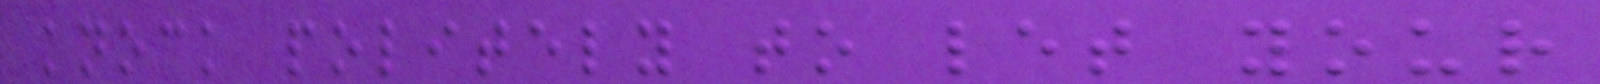knock politely to let your
